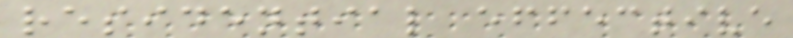residential effective
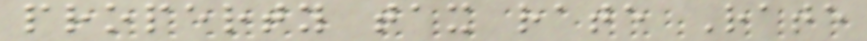property tax rate Rate
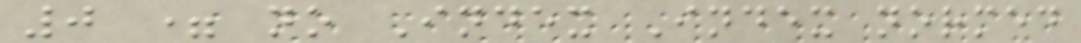0 = no Index Index normed
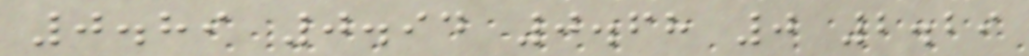0.89 0.94 0.68 0 2.29
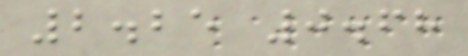2.25 0.68
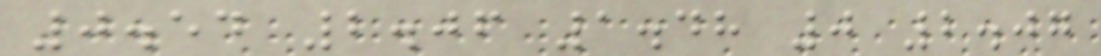0.54 2.06 1.48 0 2.07
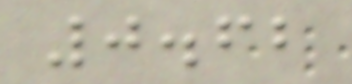0.62
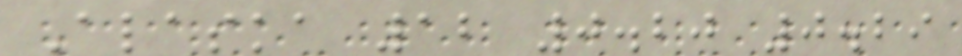Alaska 12 0.20 0.29
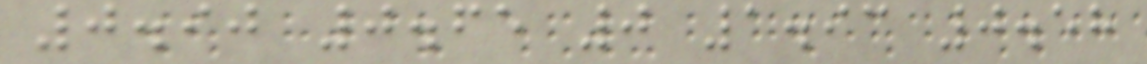0.90 0.65 0 1.93 0.58
